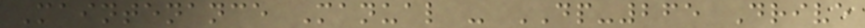Maintenance Manual - DP-265 Drive
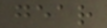gear
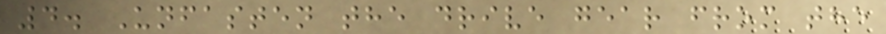4. Unfasten the drive gear from the
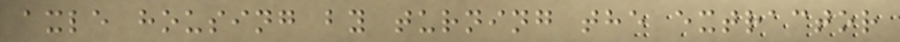axle housing by turning the extractor
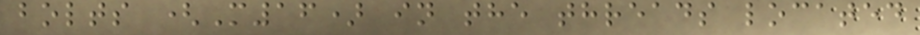bolts (M16) in the threads located
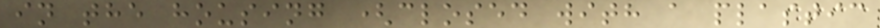in the housing (closed with a plastic
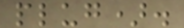plug).
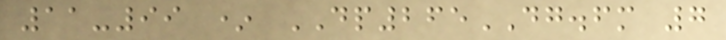11-99 * DP265DG.fm 7
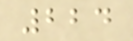224
